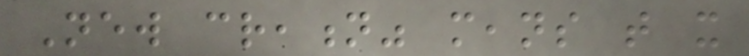New creation" means that it
